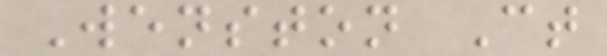Wenston Ct
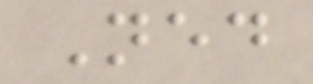Ned
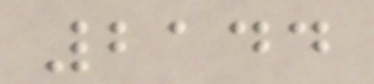2144
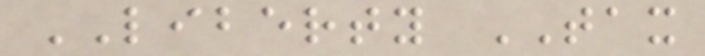LIBERTY TAX
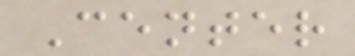Center
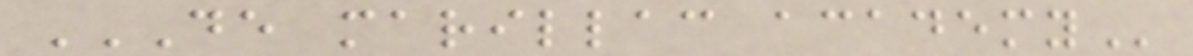DE MARILLAC ACADEMY
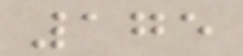175
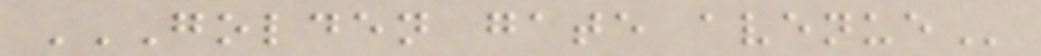GOLDEN GATE AVENUE
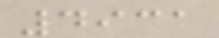4931
